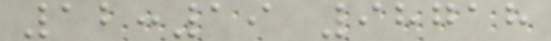12:19 98718
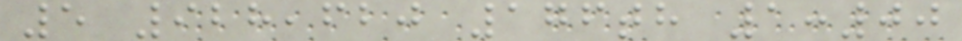5 928,620 176th 1:00
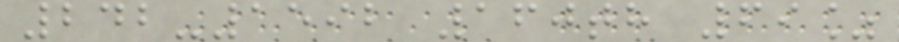242-1592 160th 69%
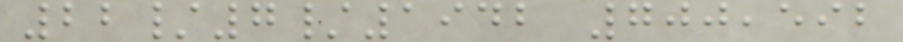22/7/1942 700,592
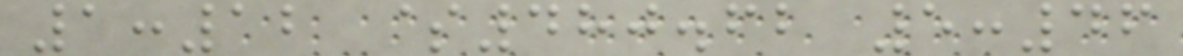1:12 $480.62 5:46
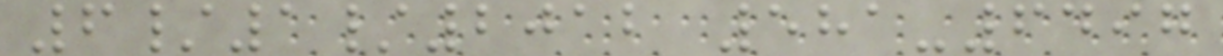6/1/2012 581-6497
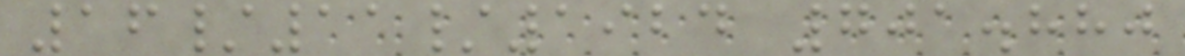16/11/1924 701.880
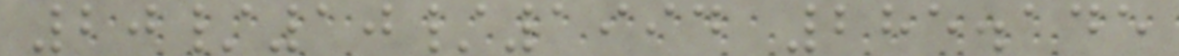20/10/1994 285.145
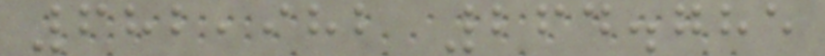682,982 264.785
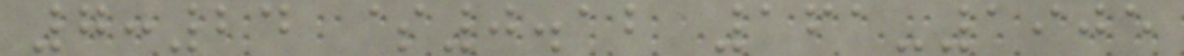7:24 $0.12 161-1905
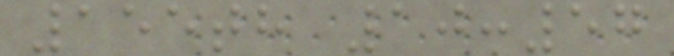155th 10:57
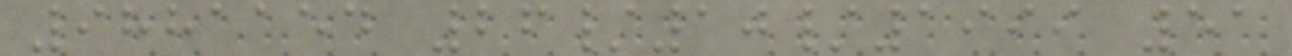9881154 26/10/1999 51
